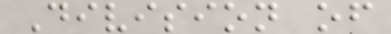Division of
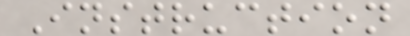Instruction
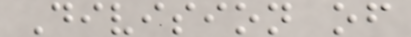Division of
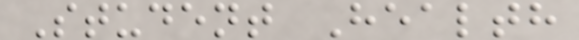Student Health
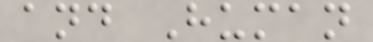and Human
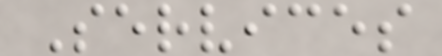Services
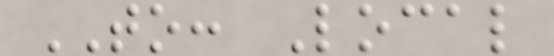TO: Local
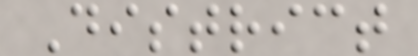District
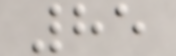85
